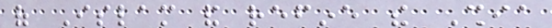of Islam and refine the Shia
